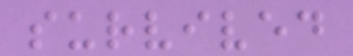survived
